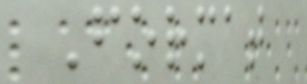Format
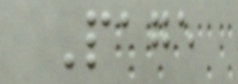Page
